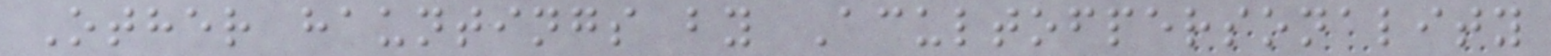Other hauntings by Acultofpersonality
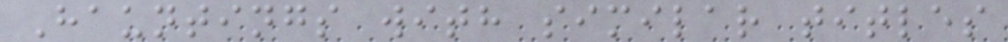Hauntings with similar titles
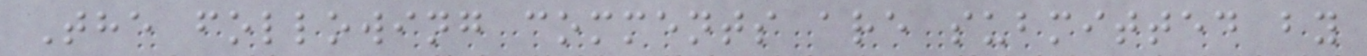The following comments are submitted by
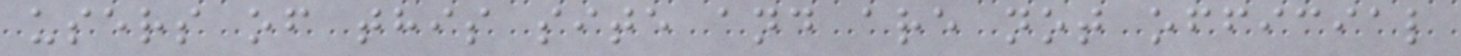users of this site and are not official
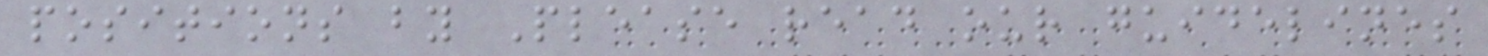positions by Please read our guidelines
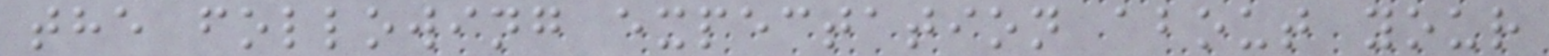the following expectation about your
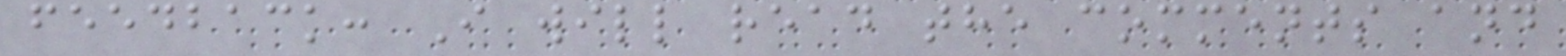feedback: I will read the comments and
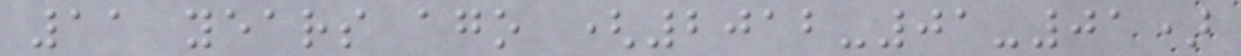11 years ago (2012-01-01)
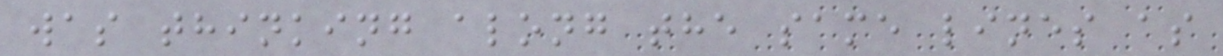was thinking along the same lines as
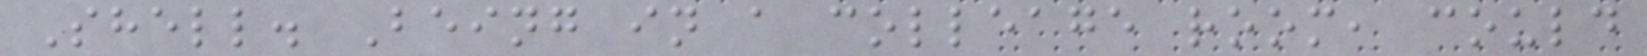Shell. Being in a colleage room, could
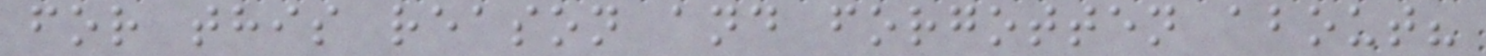for this reason and forgotten about?
